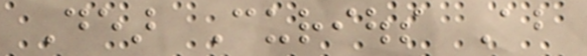Dear Curious About
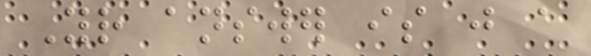Your answer is just a
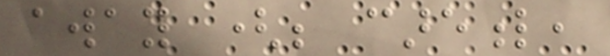away (be careful,
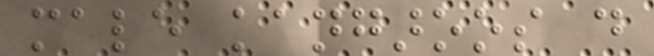male kangaroos do
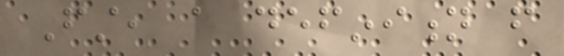First, a definition from
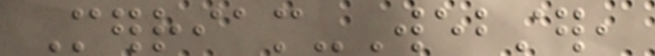Merriam-Webster,
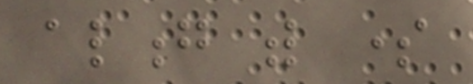along with some
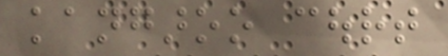kangaroo court
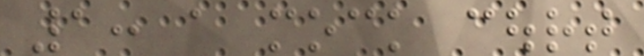1: a mock court
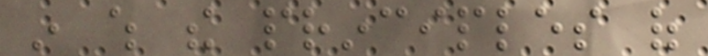in which the principles of
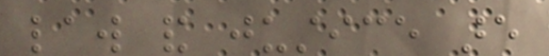law and justice are
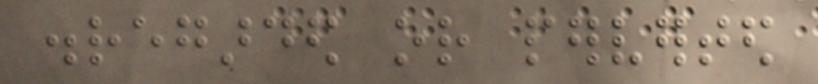disregarded or perverted
